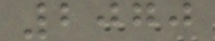2070
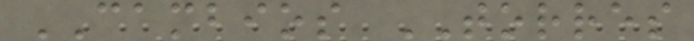CAMBIOS TORRES
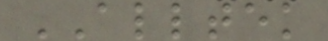ALLTEK
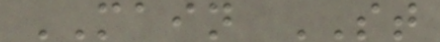MAIN ST
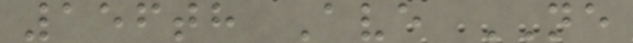156th Ave NE
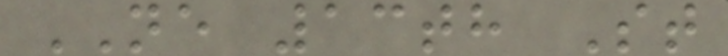NE 13th St
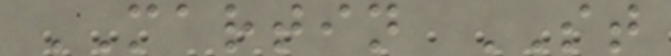MARTIN ST
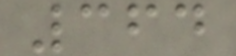364
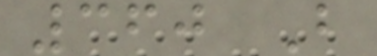360 B
